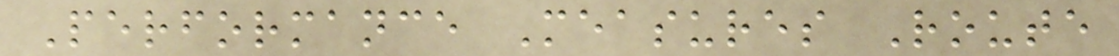Performance Measures Route
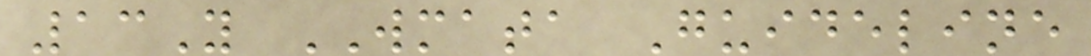13Y WMATA Guideline
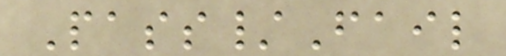Pass/Fail
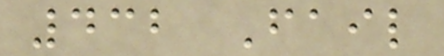432 Fail
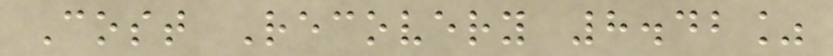Cost Recovery 8.42%
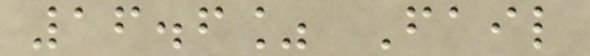16.6% Fail
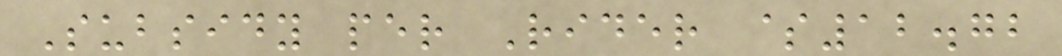Subsidy per Rider $12.72
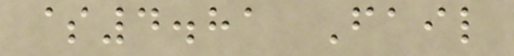$4.81 Fail
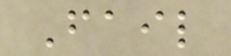Fail
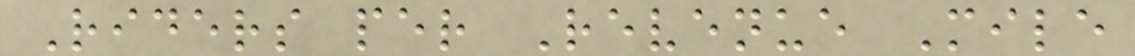Riders per Revenue Mile
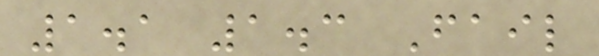1.1 1.3 Fail
